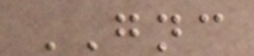GNC
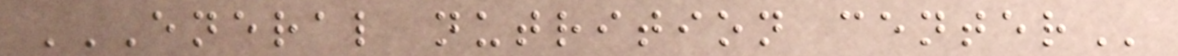ENERAL NUTRITION CENTER
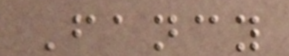Fancy
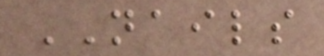NAILS
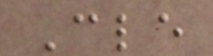Cle
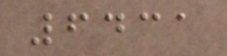6431
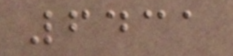6431
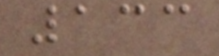133
